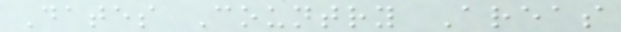Dates Country Areas
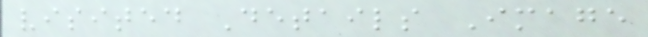visited Details Image
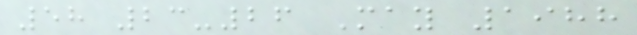58 23-26 May 1988
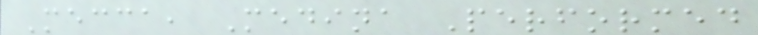Mecca, Medina Performed
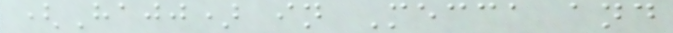(Hajj) in Mecca and
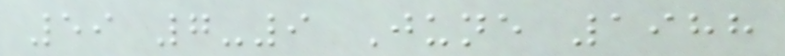59 7-9 June 1988
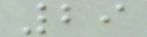29
